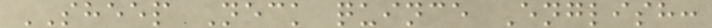SHEEP Neck quince English:
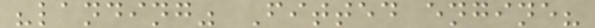"landing" Fitted engine?
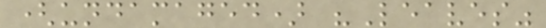(undamaged) "Leaves"
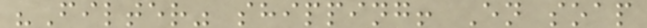"Filter" shipping! En soap
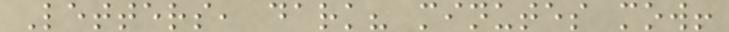Letters, dark? minutes mow!
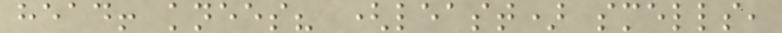head! knees? (least) smells,
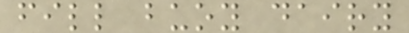fill buoy dairy
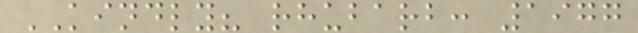KINDLY? rhubarb: 1977
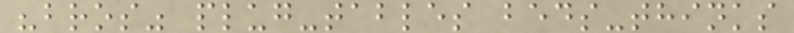"bros" plug-tables beds-thinks
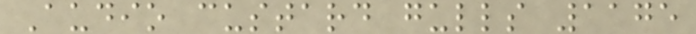Audio custard gulls 1175
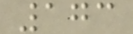173
